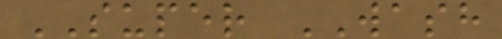SUPER WASH
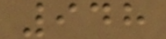948
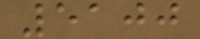5100
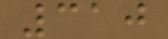310
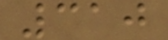310
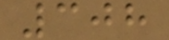308
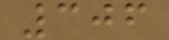306
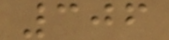306
